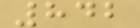842
